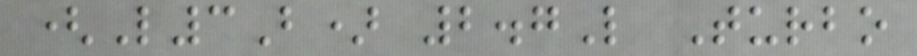(L3B) 2.7L Turbo
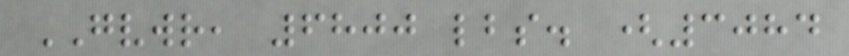GVWR, 6800 lbs. (3084
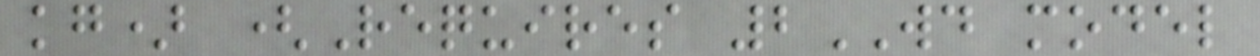kg) (Requires 2WD model
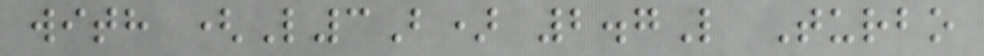with (L3B) 2.7L Turbo
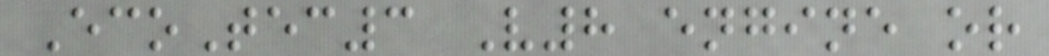EcoTec3 V8 engine or
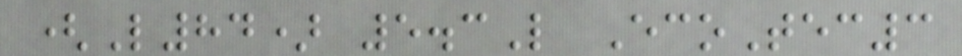(L84) 5.3L EcoTec3
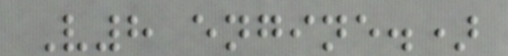V8 engine.)
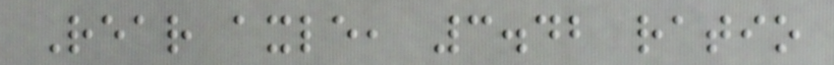Rear axle, 3.42 ratio
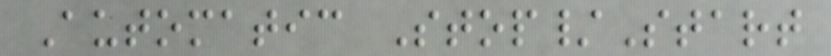Automatic Stop/Start
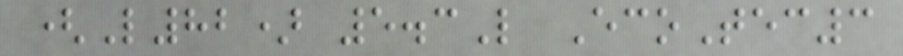(L82) 5.3L EcoTec3
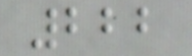222
